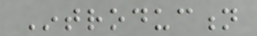Introduction
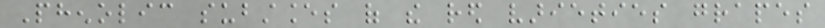Phenolic substances of the red varieties grapes
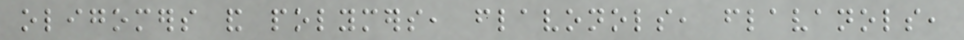oligomers and polymers, flavonols, flavanols,
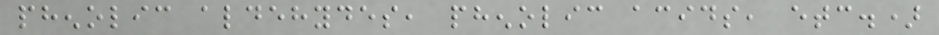phenolic aldehydes, phenolic acids, etc.)
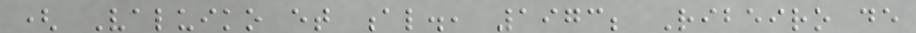( Valuiko et al., 1973; Ribeiro de
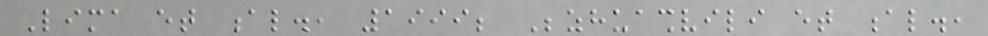Lima et al., 1999; Bezhuashvili et al.,
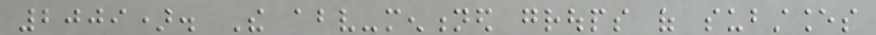2009). The above-mentioned groups of substances
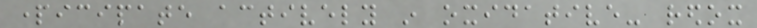participate actively in oxidative- redox
